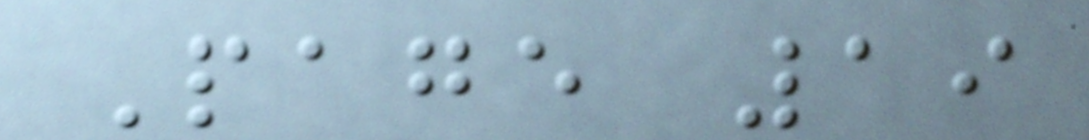Page 19
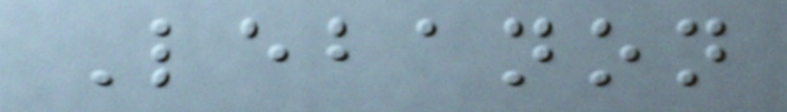Lebanon
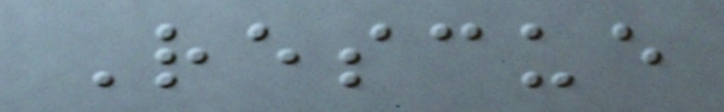Rescue
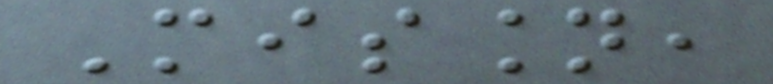Mission,
